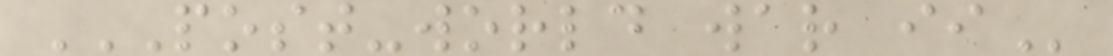POST-WORLD WAR II
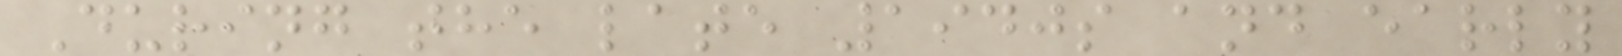During the late 1940s and early
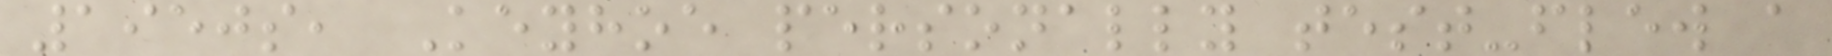1950s, Keyhoe personally test-flew a
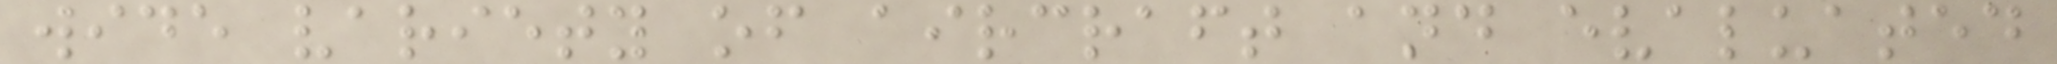wide variety of aircraft and evaluated
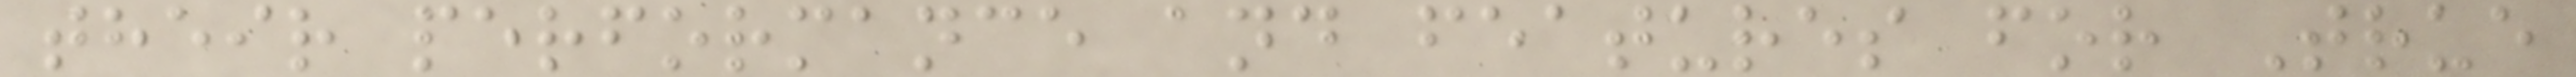their performance and features for True
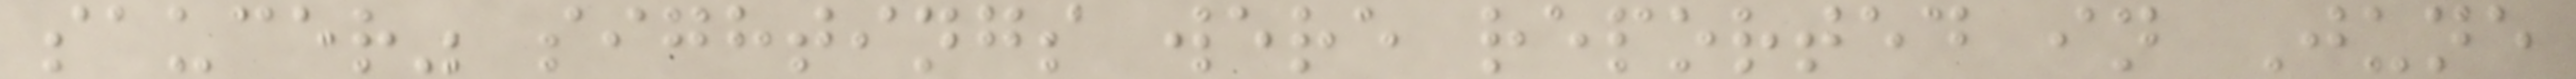saucer" sightings were reported in June
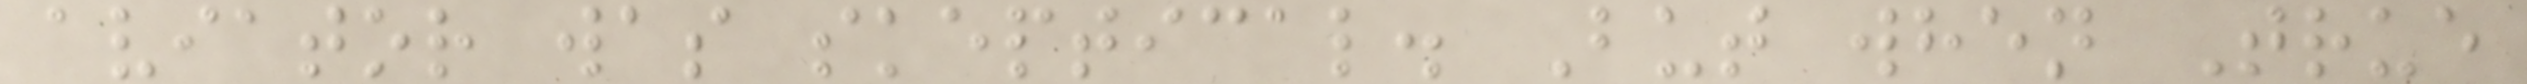aviator was skeptical. But when True
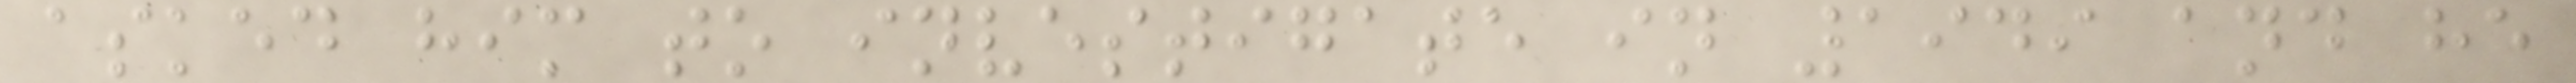asked him to investigate in 1949 and he
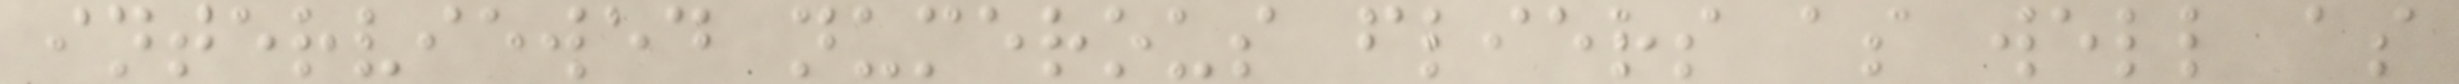interviewed numerous fliers as well as
